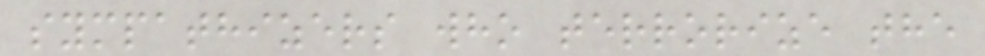sympathizers who terrorize the
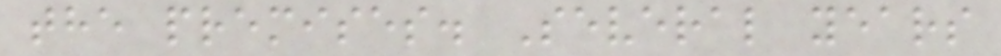the premises. Several years
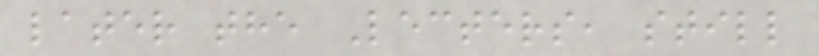later the Lecters, still
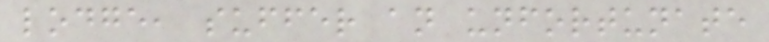lodge, suffer an unfortunate
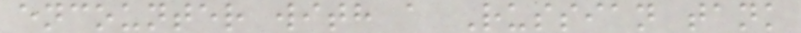encounter with a Russian tank
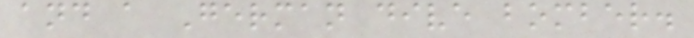and a German dive bomber.
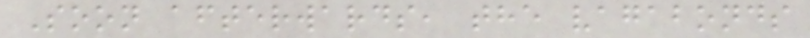Soon afterwards, the vagabonds
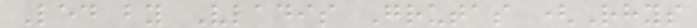Led by Vladis Grutas (Rhys
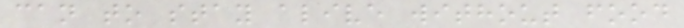can to stay alive without food
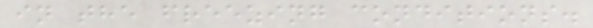in the freezing conditions.
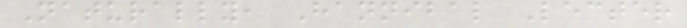Naturally, Hannibal Lecter
